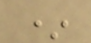*
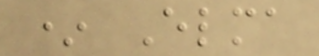* Elma
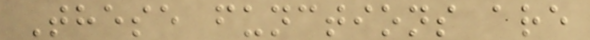These functions are
